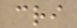cri
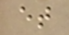et
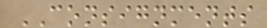CONSIGNMENTS
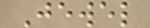Jewel
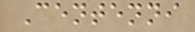Centenni
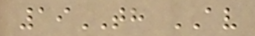19TH AV
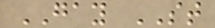GAY ST
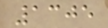1305
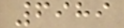6989
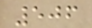506
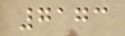7173
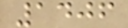1406
